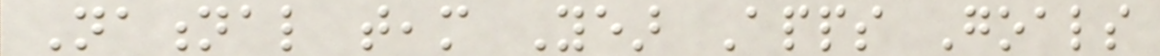National team Year Apps Goals
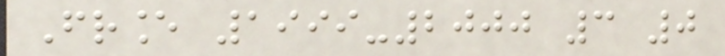France 1999-2000 3 0
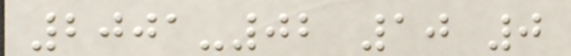2001-02 10 0
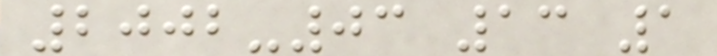2002-03 13 1
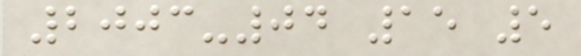2003-04 15 5
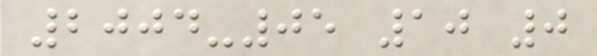2004-05 10 0
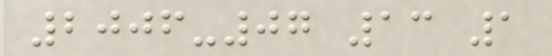2006-07 13 1
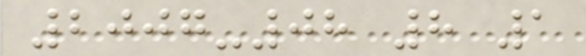2007-08 8 1
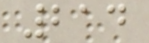214
